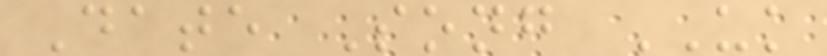Date Song UK
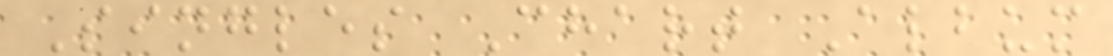Singles Chart Album
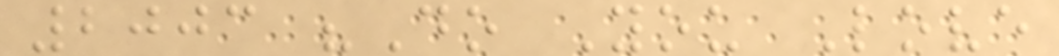2003 "Do You Love
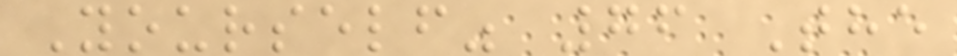Yourself" 76 The
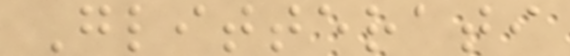Glitterati
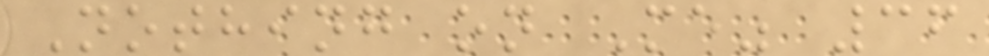Nothing on Me" 36
